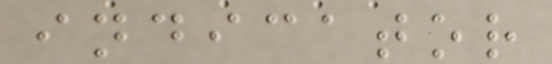indicator
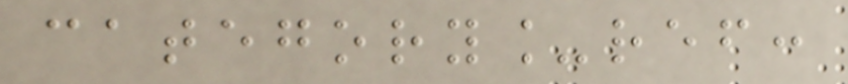category_ref:
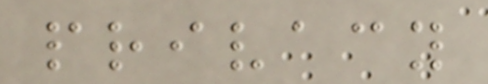privacy
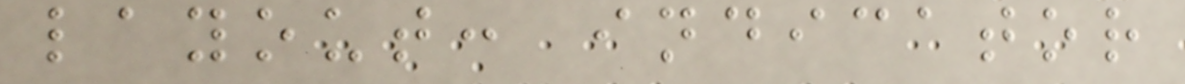layout: indicator
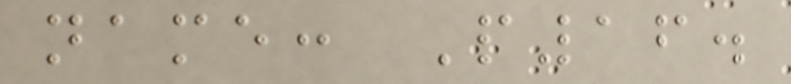name: P16.
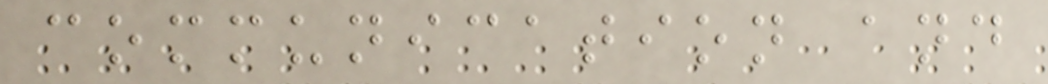communication and
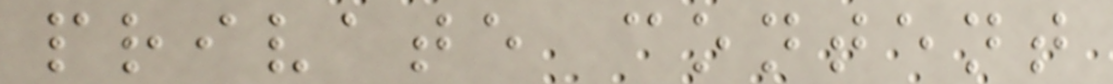private content
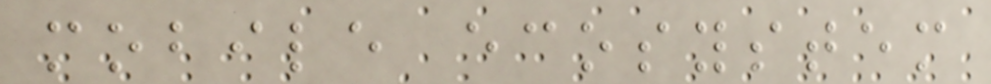mobile ecosystem
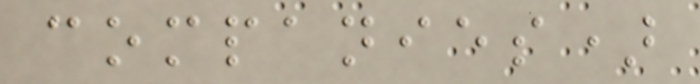companies)
